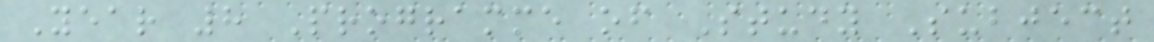Year 8 Programme of Study Subject
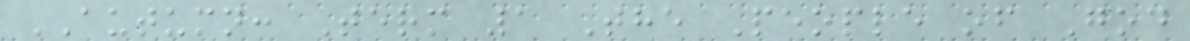AUTUMN: Term 1 The People of God
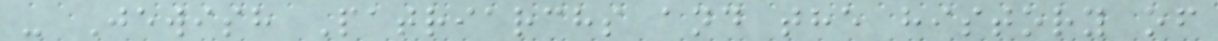- Jewish Patriarchs and the history of
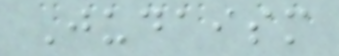Judaism
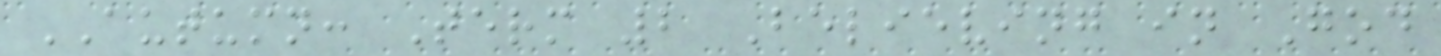AUTUMN: Term 2 Believing in God
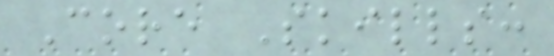Core Skills:
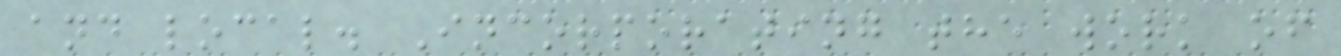and local. Incorporating the work of
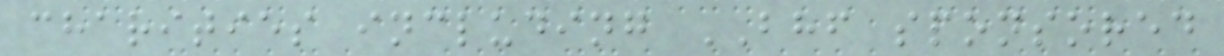charities including BHF sponsored
